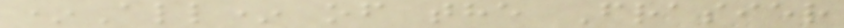*All* of the Frasier
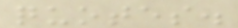quotes.
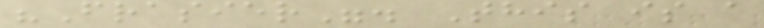"Frasier". This is a
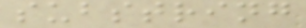substring
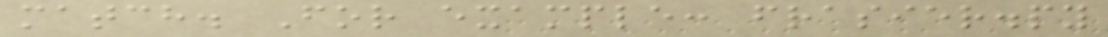match. For example: frasier.py
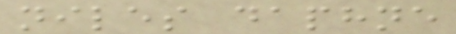niles daphne
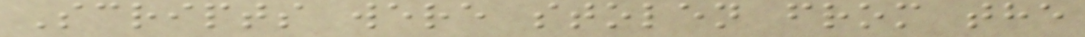Scripts were stolen from the
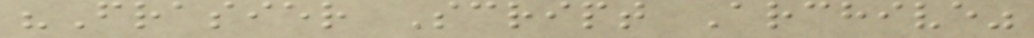"Frasier Script Archive"
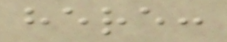here:
